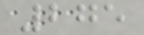275
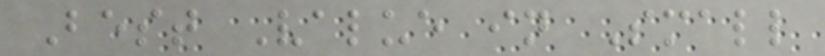Best Value in Small
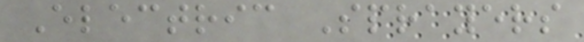Electric Sprayers
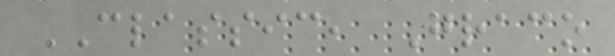CLASSIC, Graco
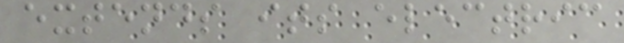extends its electric
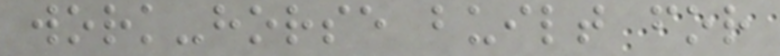work-horse built for
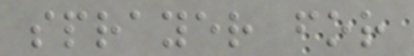sprayer for
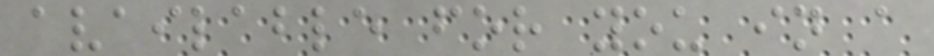available for you in a
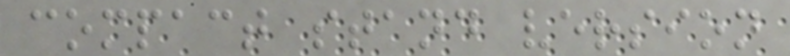compact stand version
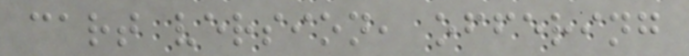cart version, offering
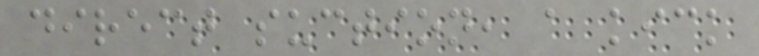direct suction, a kick
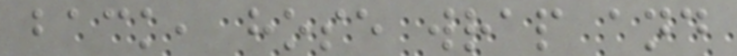back, hose wrap and
